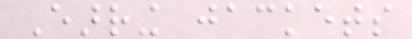Earring jackets
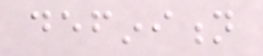definition
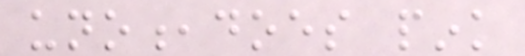uno,does pink
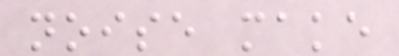noise make
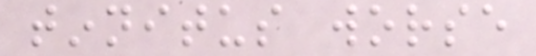tinnitus worse
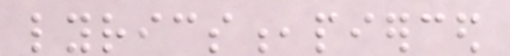lyrics,pierced
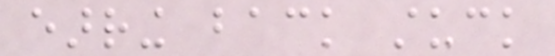earring back stuck
